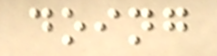doing
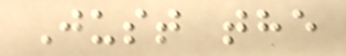Just the
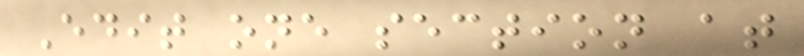Edit one section at
